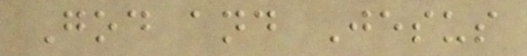God and Jesus
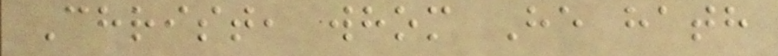Christ, whom He hath
